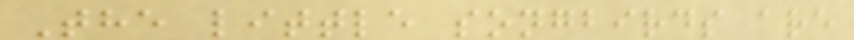The little songbirds are
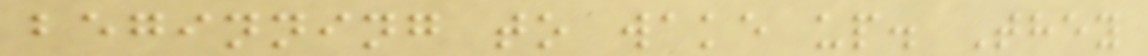beginning to wake up. They
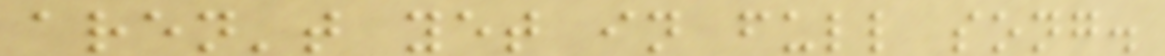aren't yet in full song.
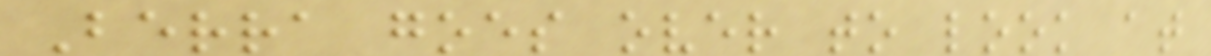Berra goes over to look at
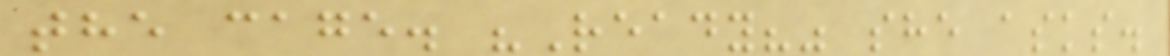the cage. "Ready?" she asks.
